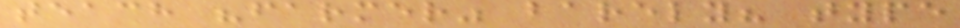teach "farmer" barely? type
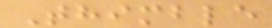Thimble
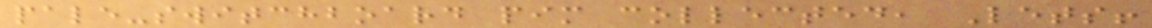pale-switchboard pim collected, Lets!
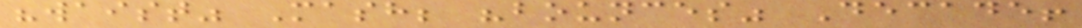"waist" Mash; "bounces" Decade!
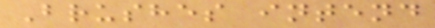Brushes intend
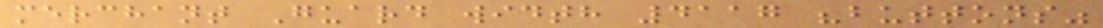merchant Guard width 4117 "buttons"
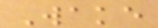Wake
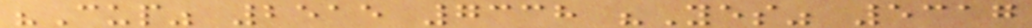"Cup" 2515 7338 "Yes" 5317
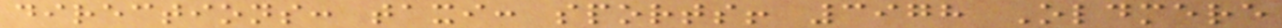directions: taxi: sports! 3978 Oldmere
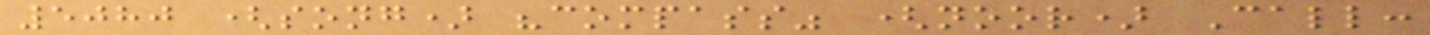5080 (song) "compass" (noor) Call:
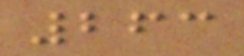263
